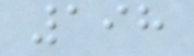198
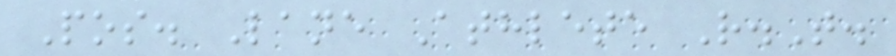Pos. Lane Athlete R.T.
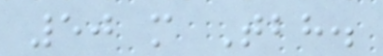50 m Tbh.
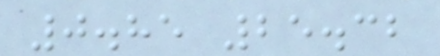0.85 25.32
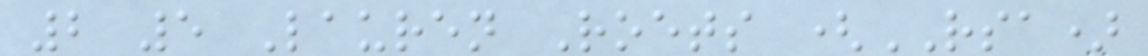2 5 Lauren Roets (RSA)
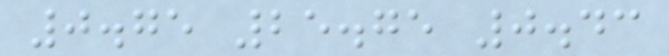0.75 25.75 0.43
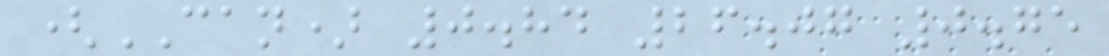(CAN) 0.84 26.07 0.75
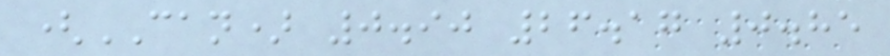(CAN) 0.90 26.17 0.85
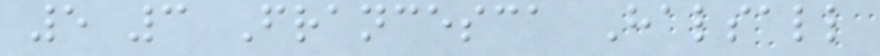5 3 Francesca Halsall
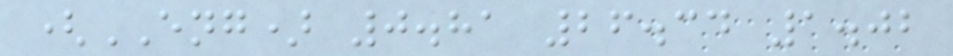(ENG) 0.81 26.34 1.02
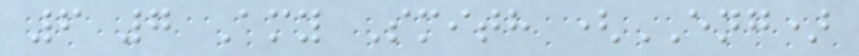6 7 Amy Smith (ENG)
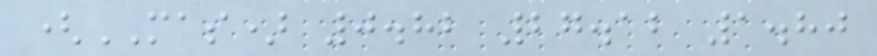(MAS) 0.82 27.12 1.80
